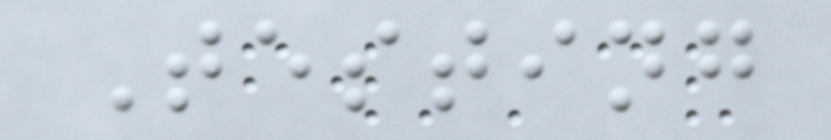Testing
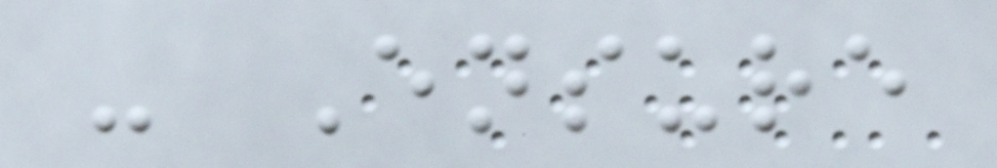- Ensure
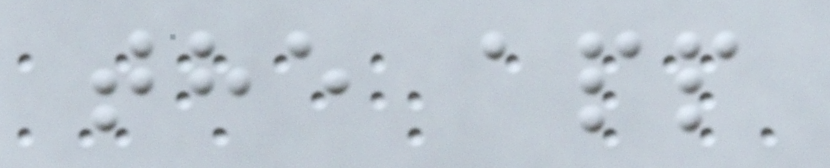the app
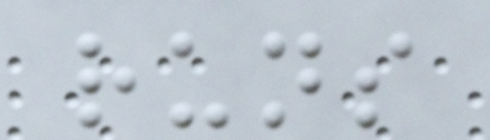runs
